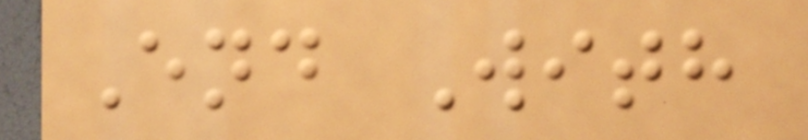End With
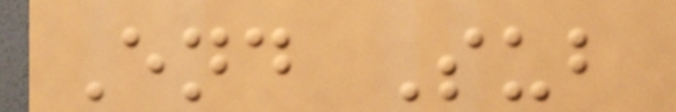End Sub
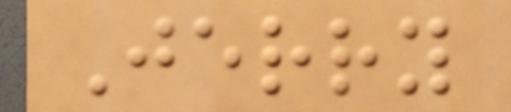Jerry
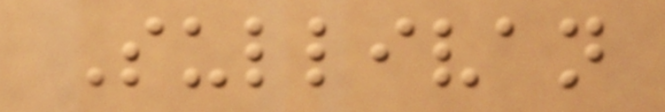Sullivan
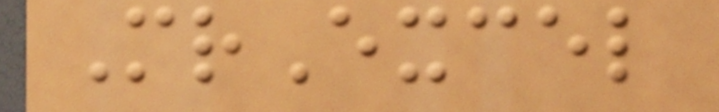MrExcel
